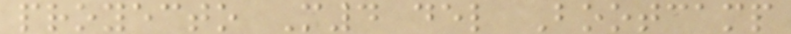proyecto M4 del Bootcamp
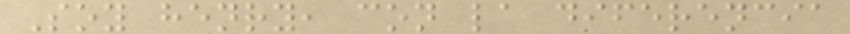Soy henry, con la diferencia
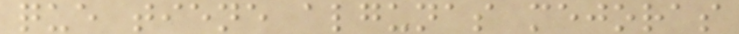que tiene algunas mejoras
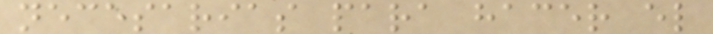necesarias para hacer el
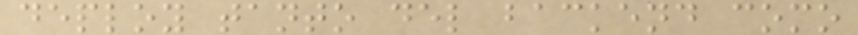deploy tanto del backend como
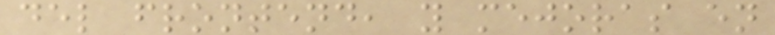del frontend, y mejoras en
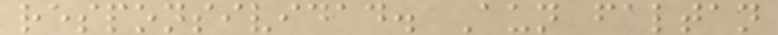responsividad. Aun faltan
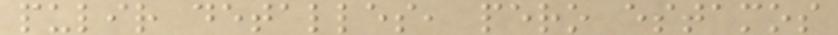pulir detalles, pero estamos
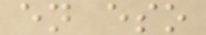en eso
